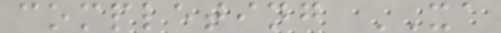completing XA
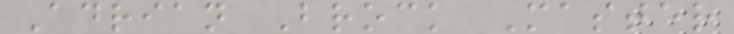Adrian Brock Master
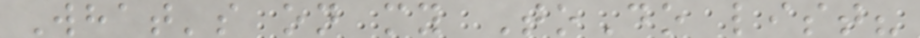What's on my ToDo list?
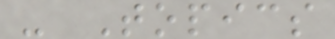- Topics
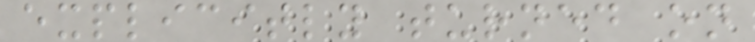explicitly turned on
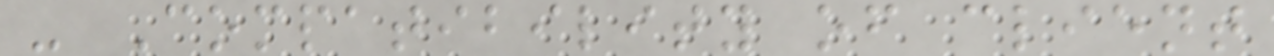- Compatibility of client
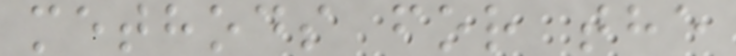methods for the
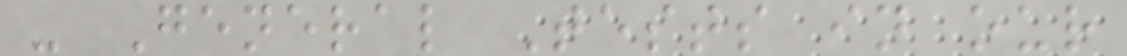- General Tests in our
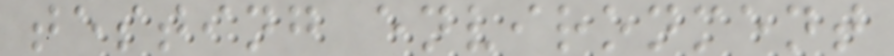testing environment
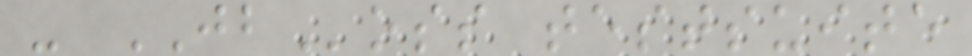- JBoss testsuite
